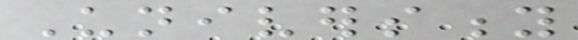University
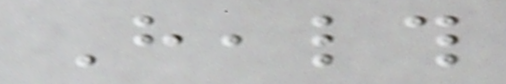Health
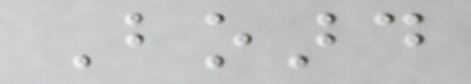Board
